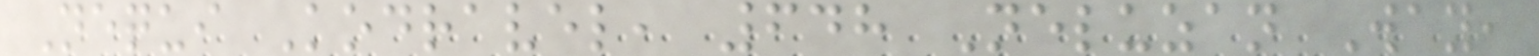Nequi Kodravel, 648 Neluzan Way,
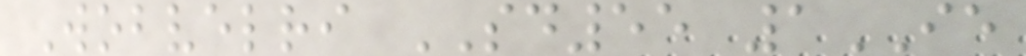Wobvelri SD55 1IE
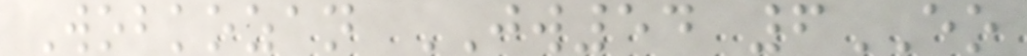Wobkozan JW54 6EO
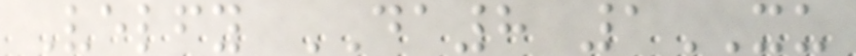Velfy DA8 1XU
